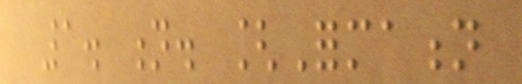1. n. [Formation
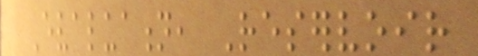Evaluation, Reservoir
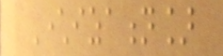Characterization]
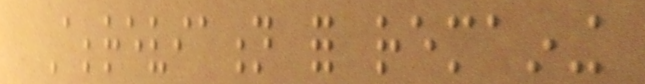Abbreviation for remaining
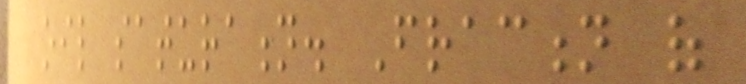oil saturation. Fraction of
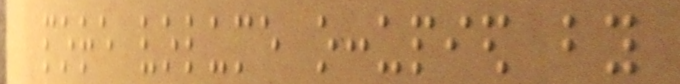pore volume occupied by
